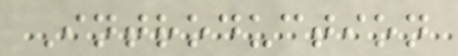Introduction
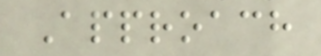Approach
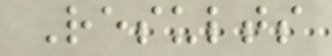Results
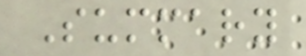Summary
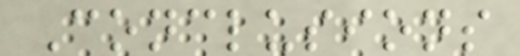Conclusions
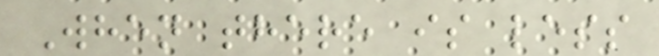When there is less
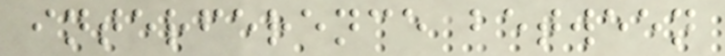interference between
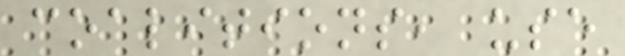coalitions, use
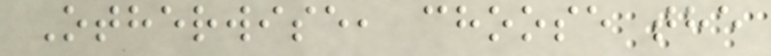Otherwise, choose the
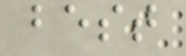best
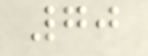70
